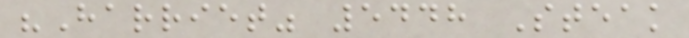"Harriet" 5448 Steak
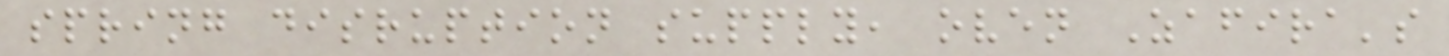spring disruption supply, oven Zafira's
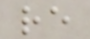re
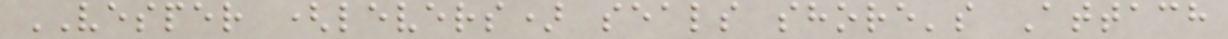VESPER (levers) seals shore's Attach
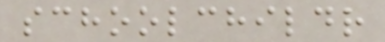schoolchildr
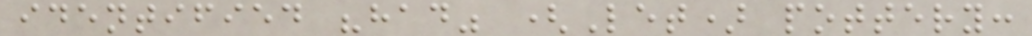identified "had" (Let) pottery:
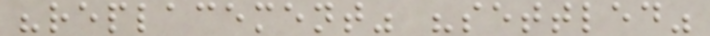"replacement" "settled"
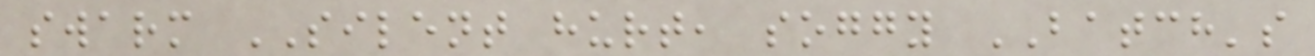swarm SILENT hurt, soggy BATCH's
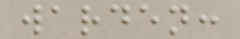warden:
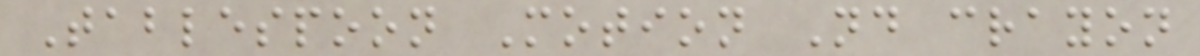Tablespoon Motion Nd crayon
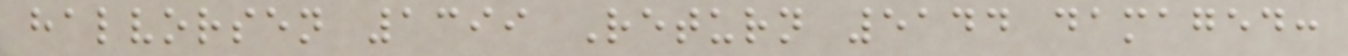halvorsen 1399 Return 5144 damaged:
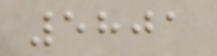5801
